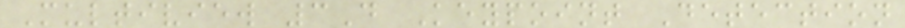Multiview 3D Keypoint Detection
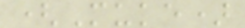(Muke)
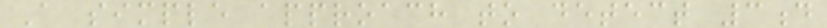A simple approach to detect 3d
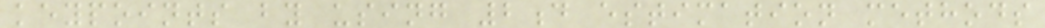keypoints by using 2d estimation methods
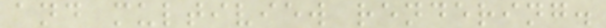and multiview rendering.
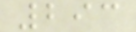293
